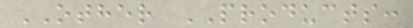OTHER PRODUCTS:
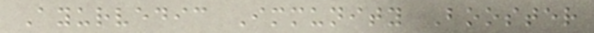Ayurvedic Immunity Booster
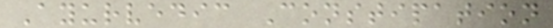Ayurvedic Constipation
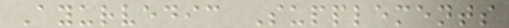Ayurvedic Supplements
